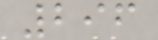296
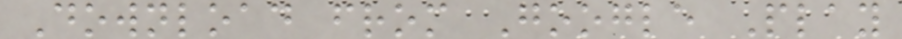Download from Google Play
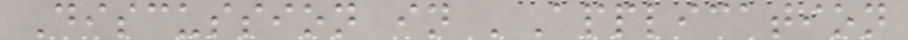Discussion in 'Application
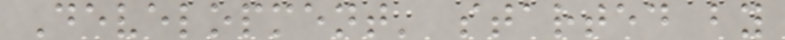Development' started by
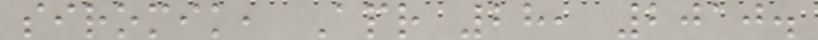siromik, Apr 28, 2010.
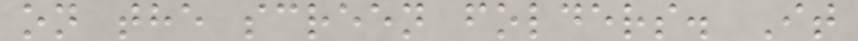on the screen folders. It
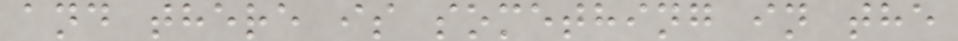and there is something in the
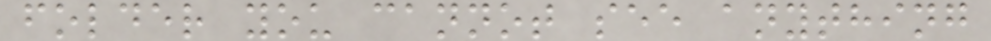folder you cannot see anything
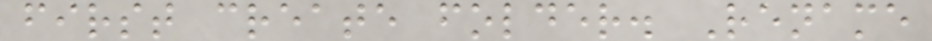first create folder. Rename
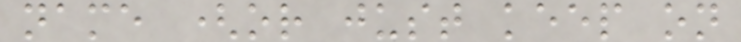name (or just keep on
